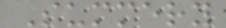Summery
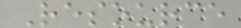Resource
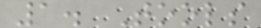1. Tools
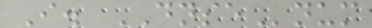I. DNSEnum
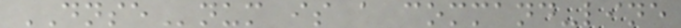DNSEnum is a command-line
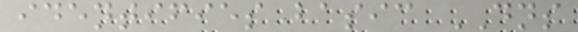identifies basic DNS
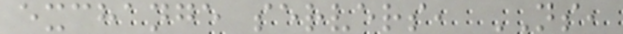exchange servers, NS,
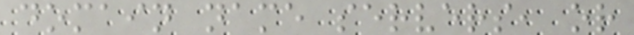domain name servers, or
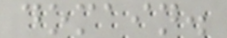domain.
